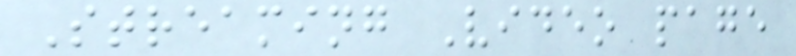Streaming Video page
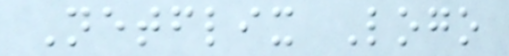Netflix Logo
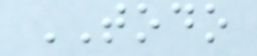TODO
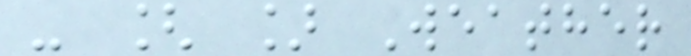- [ ] Weather
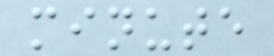minute
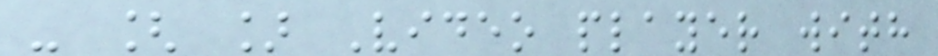- [ ] Video player with
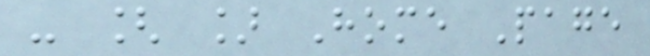- [ ] Home Page
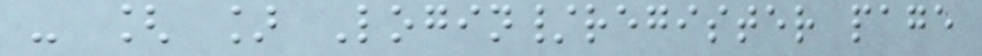- [ ] Login/register page
